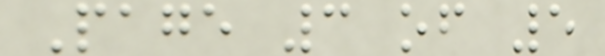Page 3 of 5
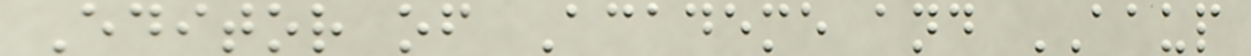Editor of Academe and AAUP
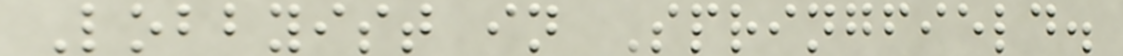Lobbyist in Springfield.
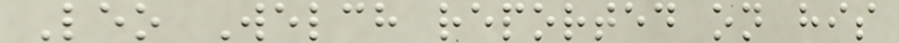Leo Welch reported on his
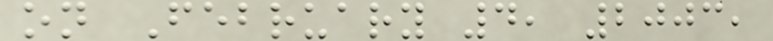on February 4, 2003,
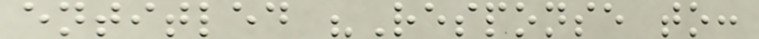entitled "Response to:
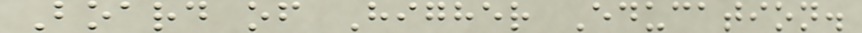Board of Higher Education.
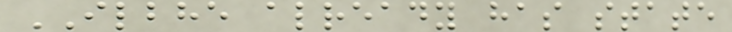ILBHE already has state
